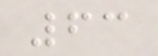63
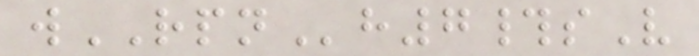wRPNh7#sV
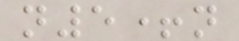n5+n
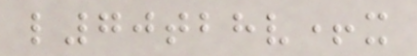l70tbhv+x
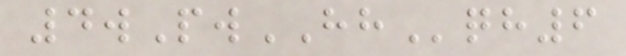4wPwHHqh6
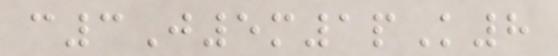c3J5m1pK8
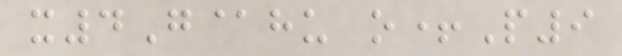x4G@hu o+P9
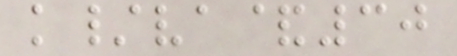k/va&30
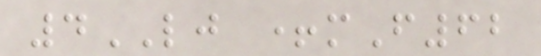4LJ +mF62
